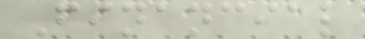Financial
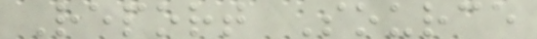Report Source
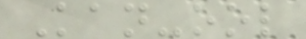Kan-ool
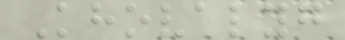Khovalyg
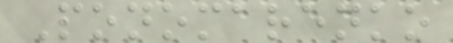Ponomarenko
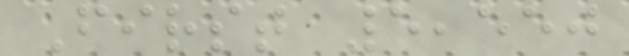First 5,550
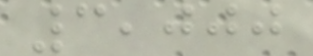3,000
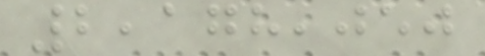2,178,050
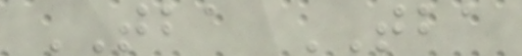TBA TBA
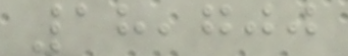18,700
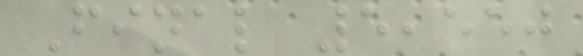Final 5,550
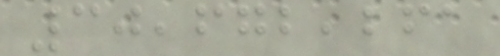30,672,261
